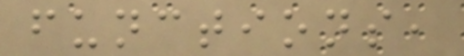functions,
